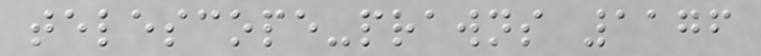telescope-prawns 1176
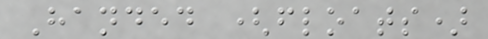Handed (floats)
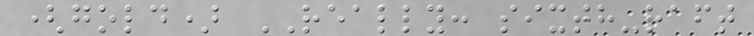(gold) REALLY: sixth-raft
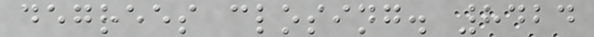degrees closing. 8424
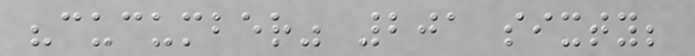"cucumber" 201 sixty;
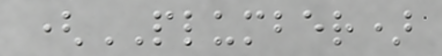(PLUMBER)
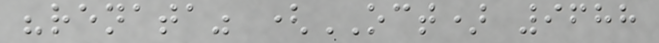"renata" (OCT) 9688
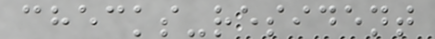checks-resident
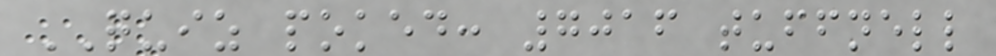QUIZ poked: 7016 tuffnell
